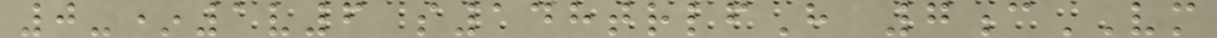0-*1v6 s148trlfH 7cVM
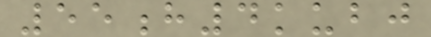55h4kubj
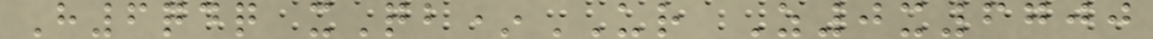H6qdq xQb*UR Z0x6700
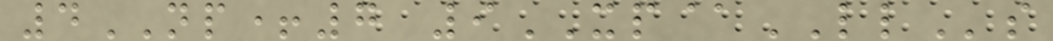4NP+7 9XP@LLs
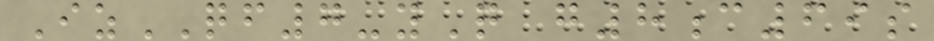IzQF7-yQ g8c69s
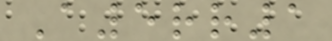A5rr1
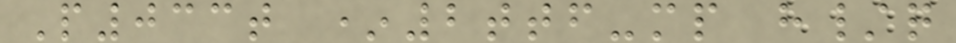P033t *2ttf-mp h/q
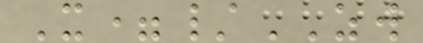X=/ZW
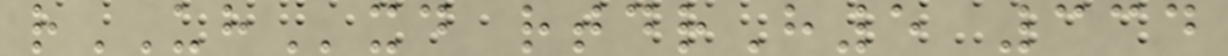rUHxd rtdrH5 334
